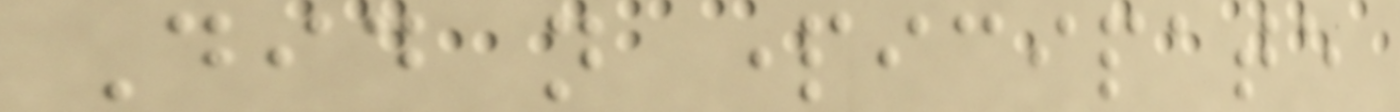Did not participate
